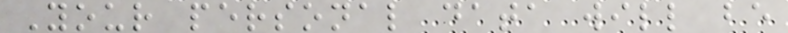Your personal data will be
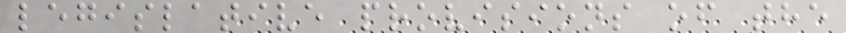legislative provisions of the
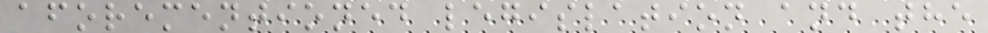aforementioned legislation and the
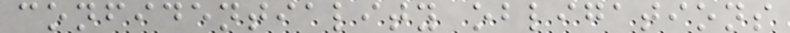confidentiality obligations
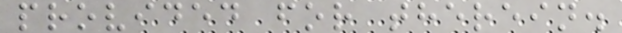provided for therein.
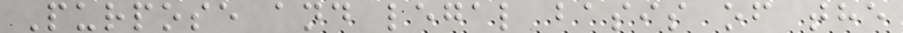Purpose and legal basis of the
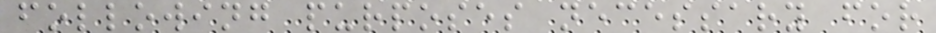following purposes necessary for
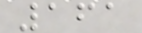161
